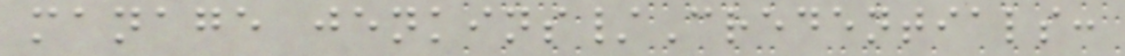manage jenkins/Credentials:
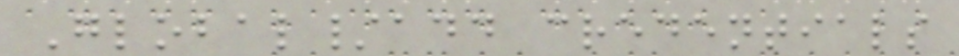Global/add credentials
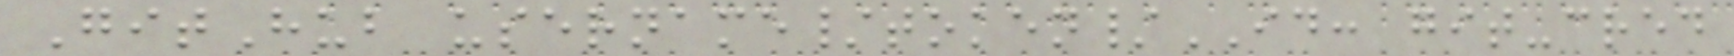GitHub username/token/ID: git-cred
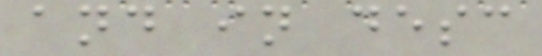and in desc
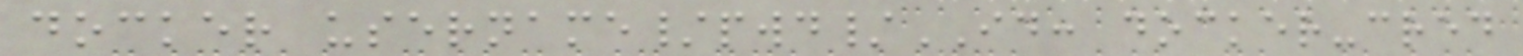docker username/pwd/ID: docker-cred
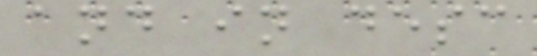and in desc
